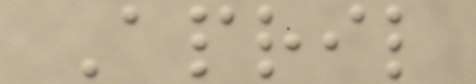April
